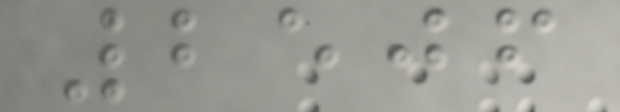2506
